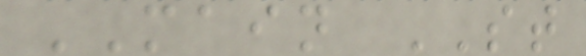MAIN ST
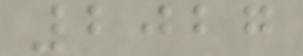2027
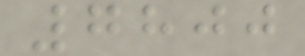7800
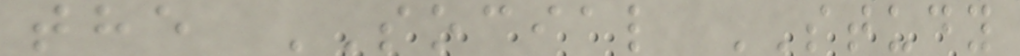the SOCIAL STUDY
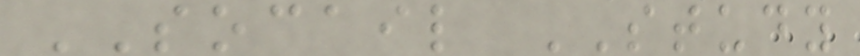SOCAIL STUDY
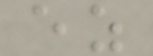ez
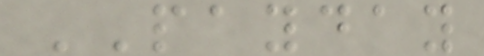PAYDAY
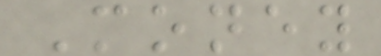Money
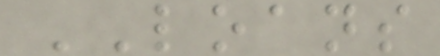LOANS
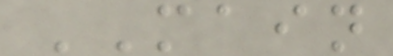MAIN
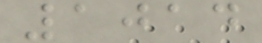1014
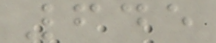645
